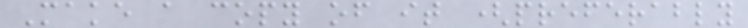Make a copy of it (preferably
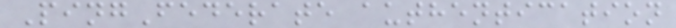PingFederate authentication
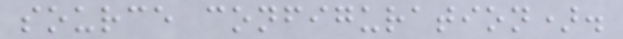source configuration).
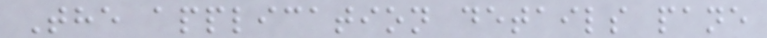The application details pane
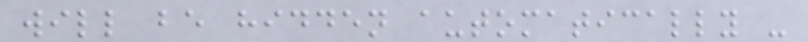will be hidden automatically -
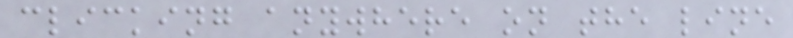clicking anywhere on the line
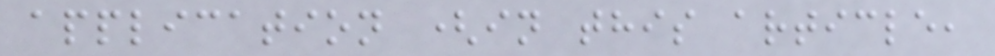application (in this article,
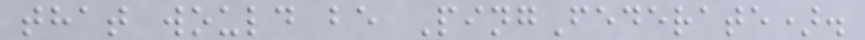that would be PingFederate).
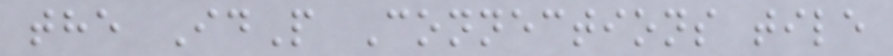the IdP Connections tile
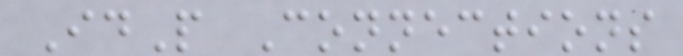IdP Connections
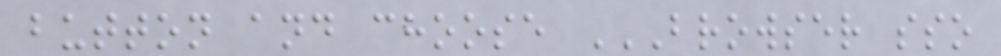button and choose BROWSER SSO
